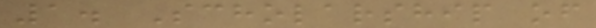1. Scholarship of
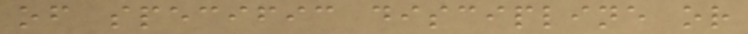of specific discipline or
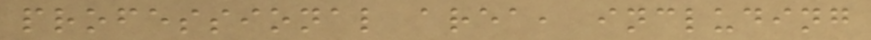professional area, including
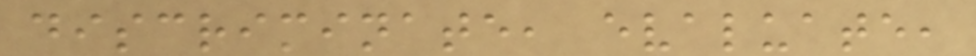discriminate, evaluate,
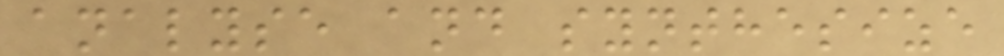analyse and synthesize
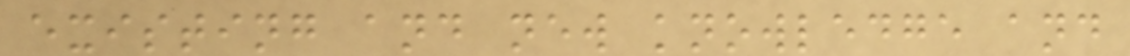existing and new knowledge and
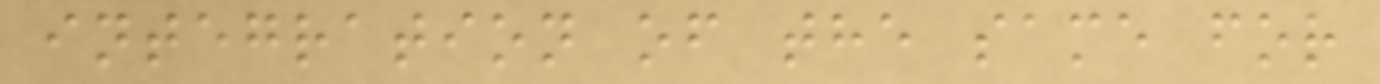integration of the same for
